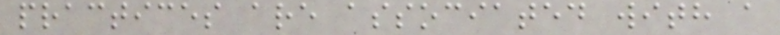practices are associated with a
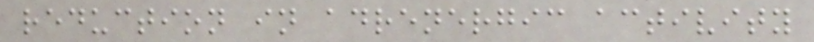reduction in adrenergic activity
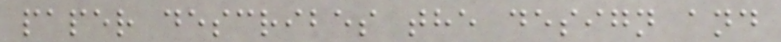paper describes the design and
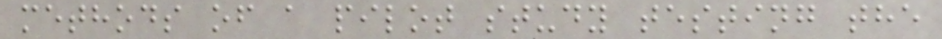methods of a pilot study testing the
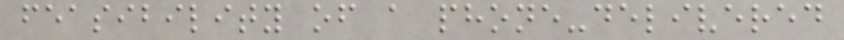feasibility of a phone-delivered
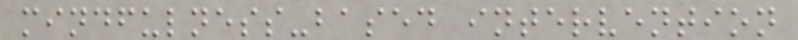mindfulness-based intervention
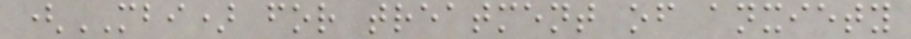(MBI) for treatment of anxiety
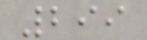299
